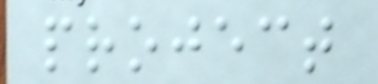project
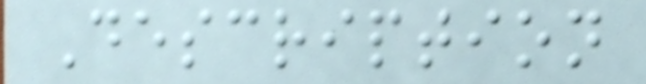Description
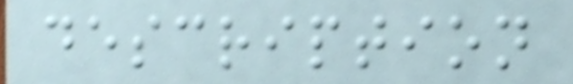description
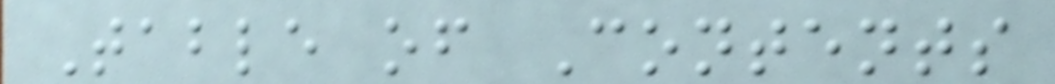Table of Contents
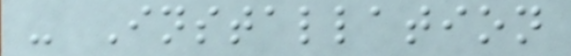- Installation
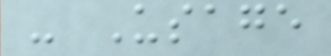- Usage
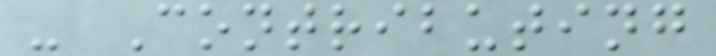- Contributing
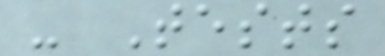- Tests
